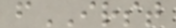fIRST
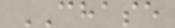CHASE
